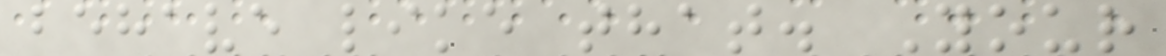behave like that. Your
